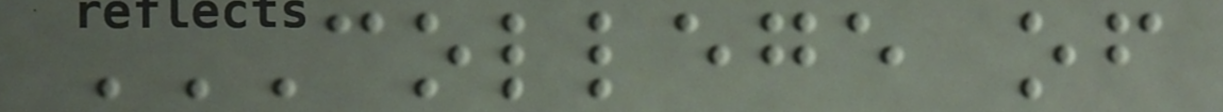COLLEGE OF
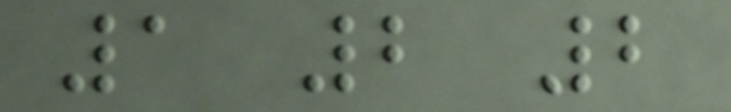1 2 2
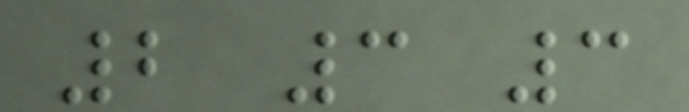2 3 3
